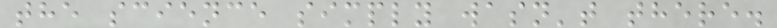the science simply wasn't there.
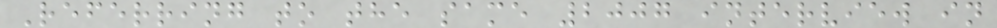Referring to the same 2007 interview in
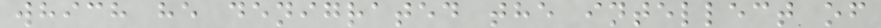which he denigrated the intellect of
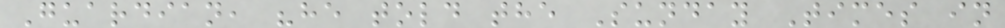Guardian, "he told the Sunday Times in
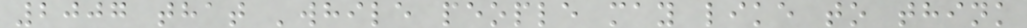2007 that 'while people may like to think
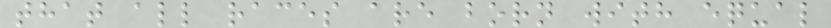that all races are born with equal
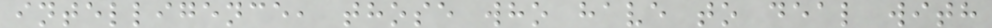intelligence, those who have to deal with
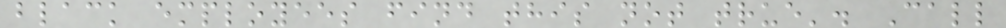black employees find this not true'. Call
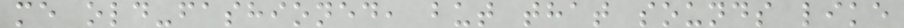me old-fashioned, but that sounds like
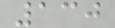130
